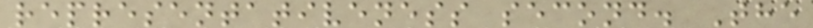representativeness second. The
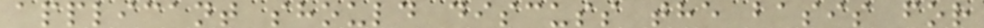applicant should discuss the basis for
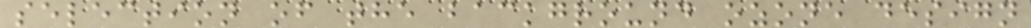selection of the background ozone design
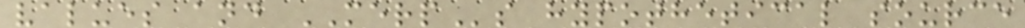values and MERPs hypothetical source
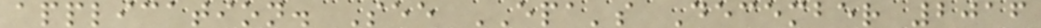application. See EPA's December 2016
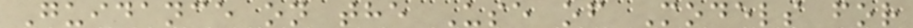Guidance on the Use of Models for
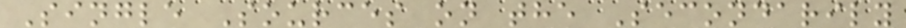Single Sources on the Secondarily
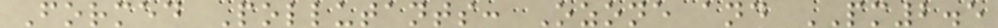Formed Pollutants: Ozone and PM2.5
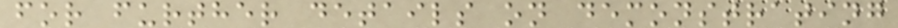for further details on demonstrating
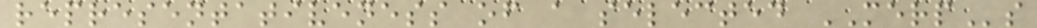representativeness of a selected MERPs
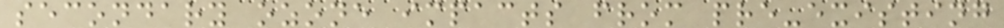secondary ozone impacts from pre-existing
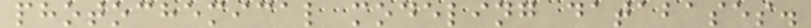photochemical modeling databases.
